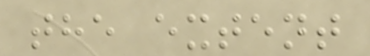the extent
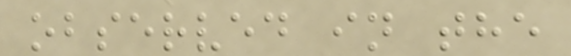observed in the
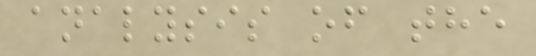analysis of the
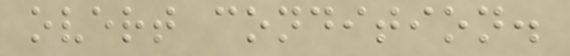overt condition.
